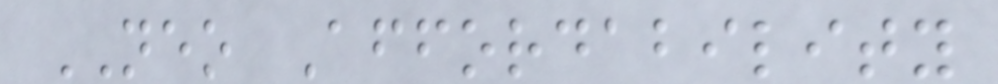NEO Affordability
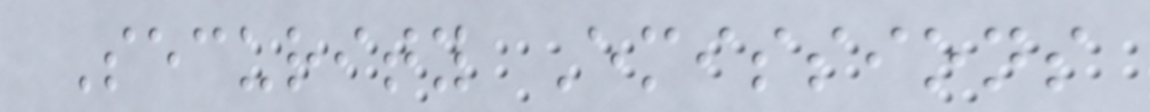Security Emissions
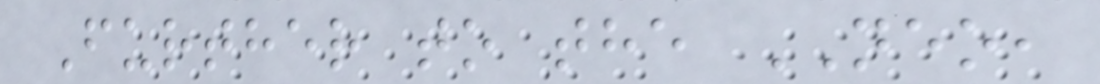Further to the NEO,
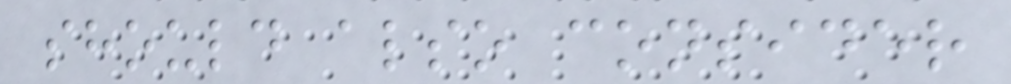should also consider
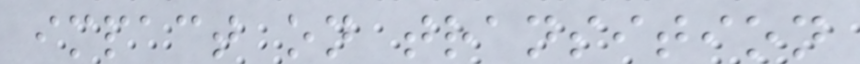impact on transition
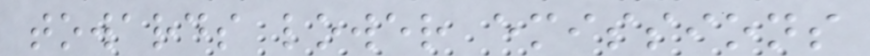towards lower emissions
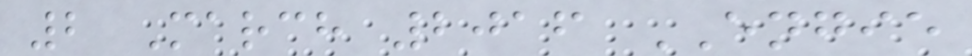2 March 2016 ENGIE
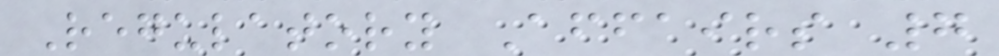Regulatory Affairs 7
